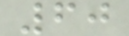60
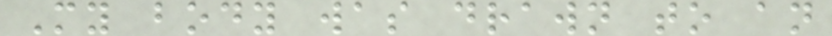My body was drawn to an
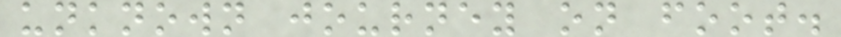unknown journey on foot.
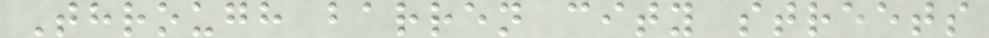Through barren city streets
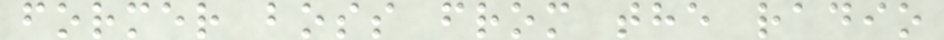former boss from the radio
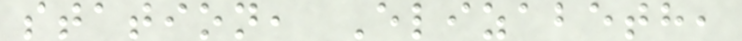station, Elizabeth,
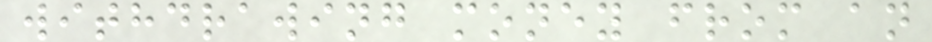withdrawing money from an
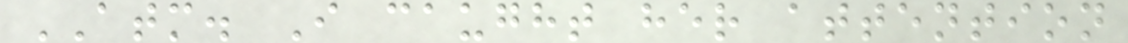ATM. I caught her attention
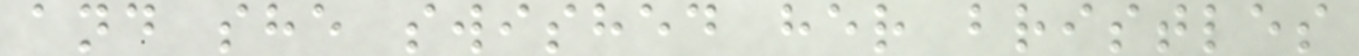and she swished her bristles
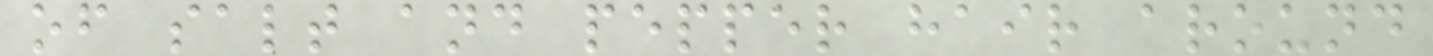of salt and pepper hair around
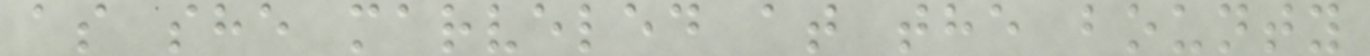as she marveled at the bounty
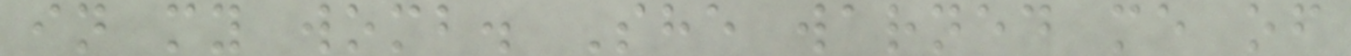in my womb. She warned me of
